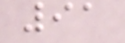91
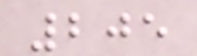205
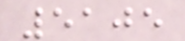5105
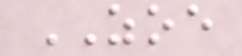ZOE
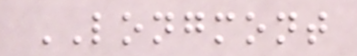LONGMONT
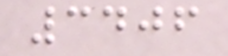3406
